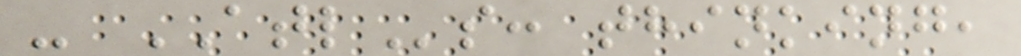- ATLs: thinking,
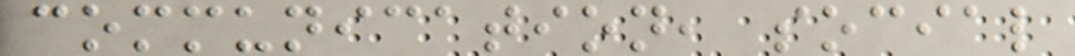communication, social
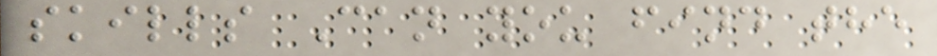skills Can you find the
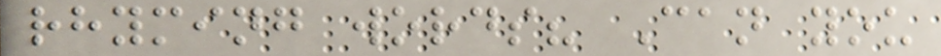rhyming words? Can you
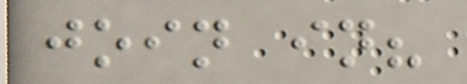join in?
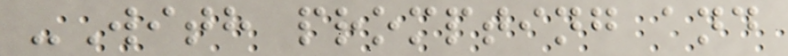-With prompting and
